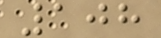108
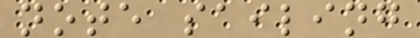note sailing
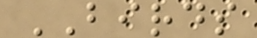BIRDS
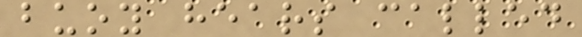buoy hears called
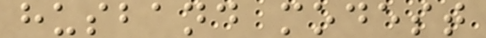husband modest
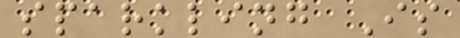sparkling Is
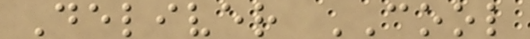Deliver COOL
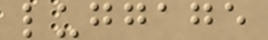luggage
